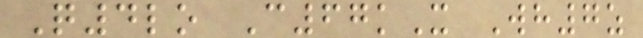Q4lo C67kX Wh7z
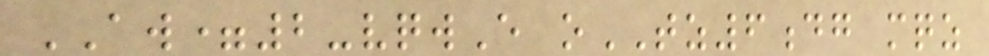AW=2-vqwE oTZ6dg mqz
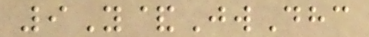9Y&JwDhc
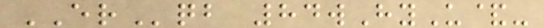ERqb 84wHyU&-
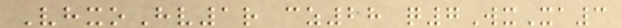VhxoHv1r cz28 q7WxXa3
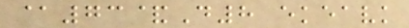@73&D8 ekeavk
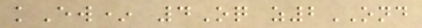kEw* 4Oq z2OND
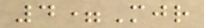4=Mjr
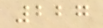227
